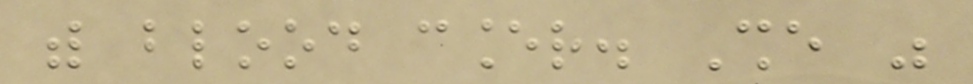with blood cancer. She was
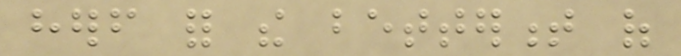herself for the betterment of
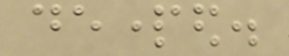departed.
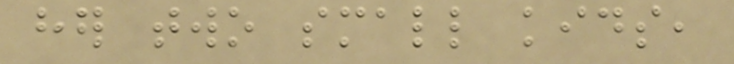her two small kids,
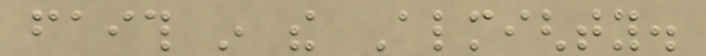faith in the Almighty.
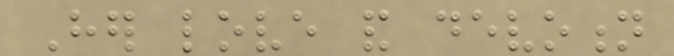Her love and devotion
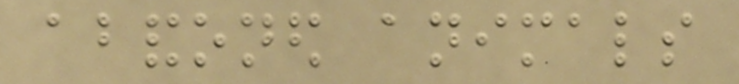abandoned animals
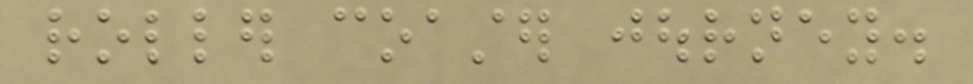roller coaster journey.
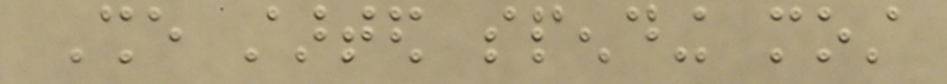She started spending most
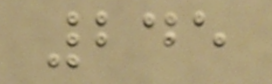245
